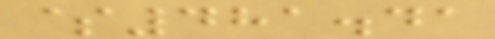$481.41
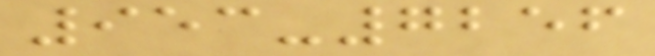953-7256
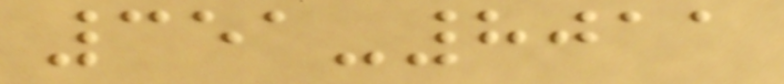351-8011
